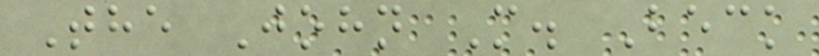The John M. Beck
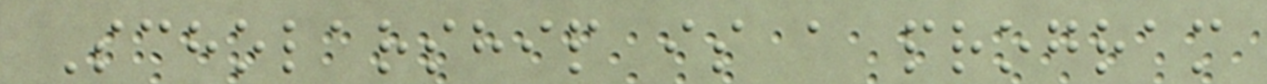Scholarship is a program
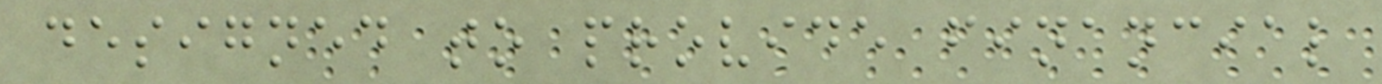designed to provide financial
